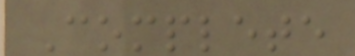Complete
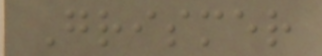Grismer
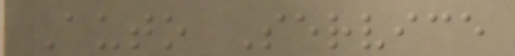Auto Service
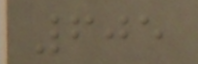605
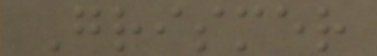Grismer
